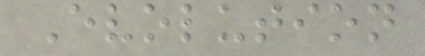Evolution
